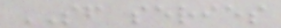SF series
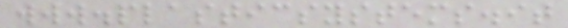www.plasticsystems.it
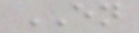EN
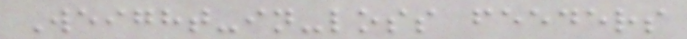Weight-in-loss feeders
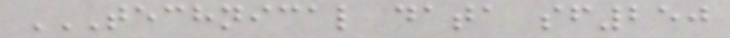TECHNICAL DATA SF250
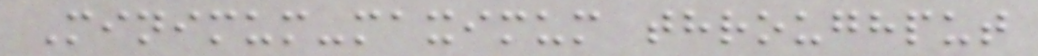Minimum-maximum throughput
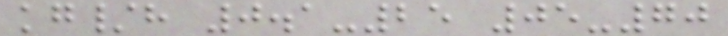kg/h 0.1-25 05-70
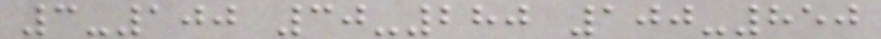3-100 30-280 100-850
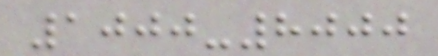1000-8000
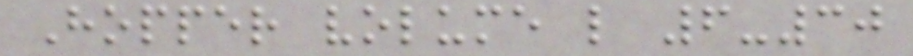Hopper volume l 6-30
